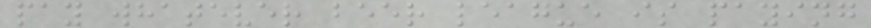pay whatever beer league is paying
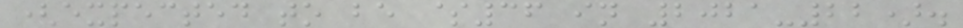(expected to be $36 in 2021-22).
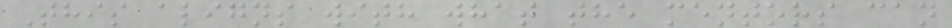This aligns with what the mentors can
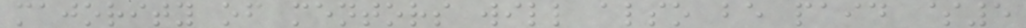majority of mentors will also be paid $5
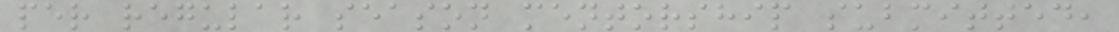per regular season mentorship submitted,
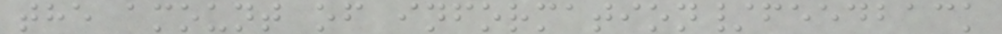the amount of information/feedback
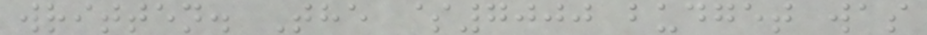written. The $7000 budget was
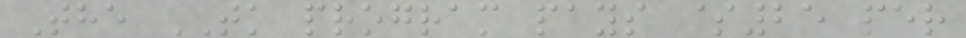The TK program pays $25 per
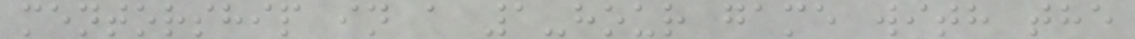mentorship in a 1-hour game with the
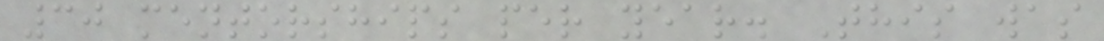30 mentorships per year. This was
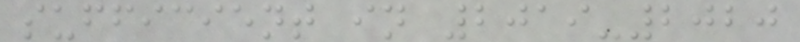sufficient in 2019-2020
